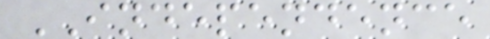INDEPENDENCE
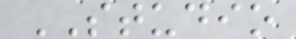STUDIO
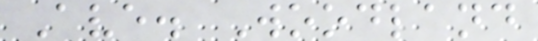Ave. Woodland
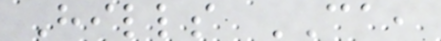Hills CA,
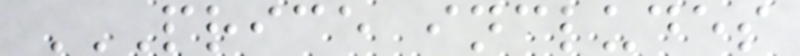PRICE INCLUDES
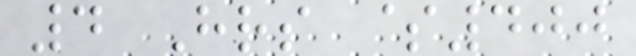4 Hrs $400
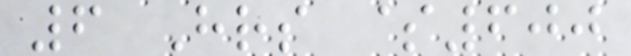6 Hrs $600
